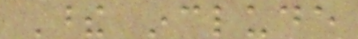These include
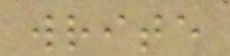write
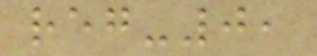reg-0,
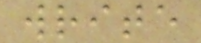write
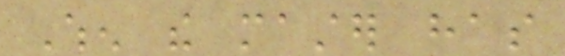When the master has
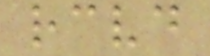received
